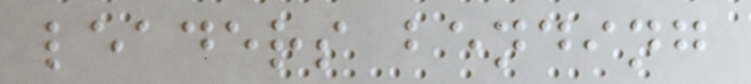leaders bending
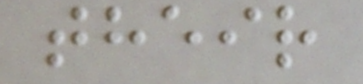their
